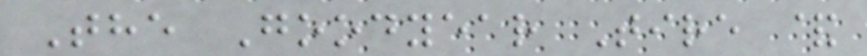The Goodyear Tire &
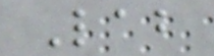Lab
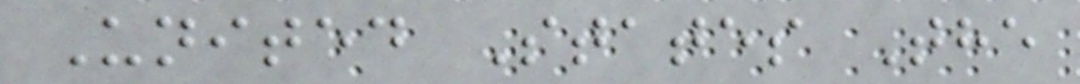United States The
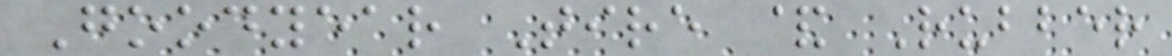Goodyear Tire & Rubber
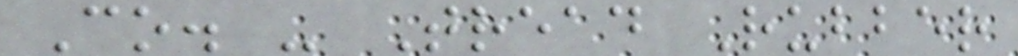Co. - Tread Rubber
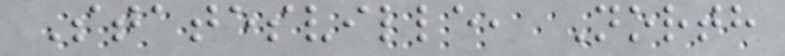Statesville, North
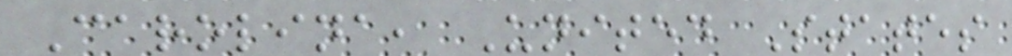Carolina, United States
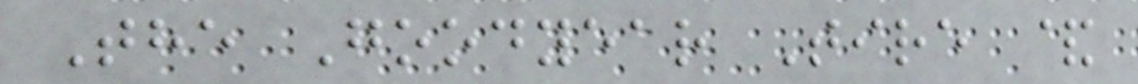The Goodyear Tire &
